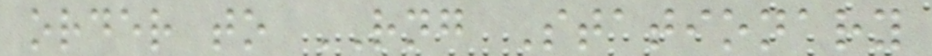order to RNG Stationary
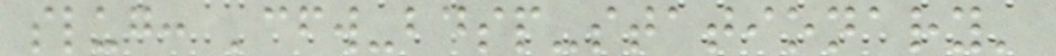slug: 'cfw-bdsp-stationary'
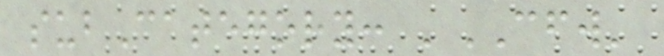subCategory: 'CFW'
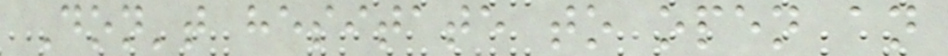Don't hesitate to open an
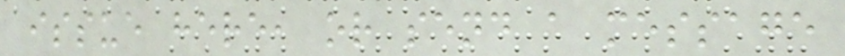issue here, or send a message
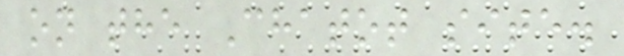on the Chatot site.
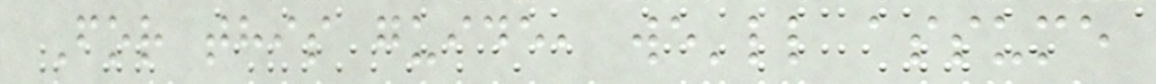For this guide, we'll assume
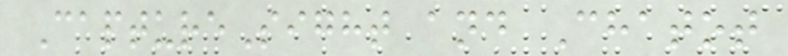CaptureSight and Chatot
